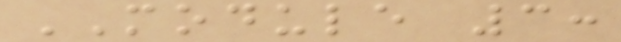MODULE 3:
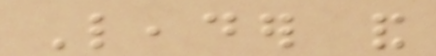Leader and
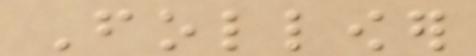Follower
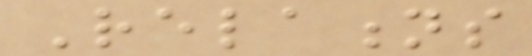Relations
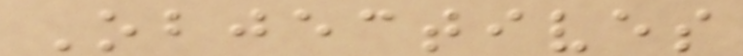Objectives
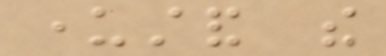understand the
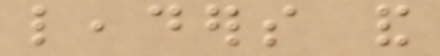leaders and
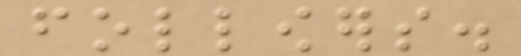followers.
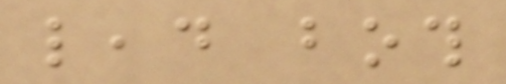lead both
